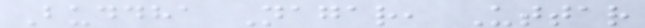Buddha Nagar, Uttar
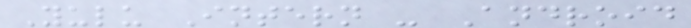Yulu Intern - Android
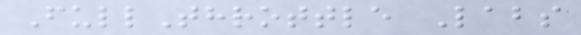FullThrottle Labs
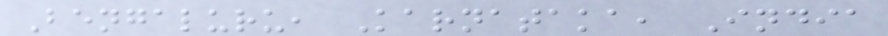Bengaluru, Karnataka, India
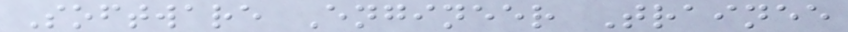Software Engineer Trainee
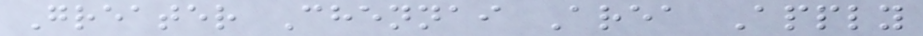Greater Chennai Area Apply
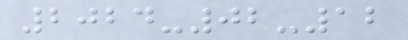2024-02-12
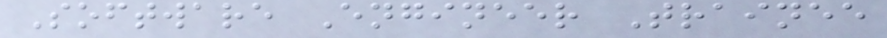Software Engineer Trainee
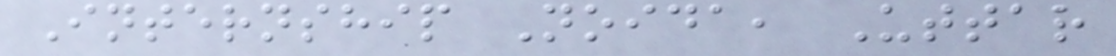Internship Noida, Uttar
